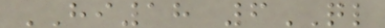HI18 6QL
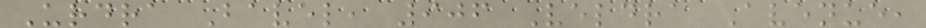Urdra Bavel, 906 Veldra Avenue,
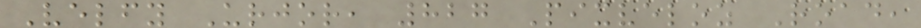Velfy Urjor, 827 Pixveloz Road,
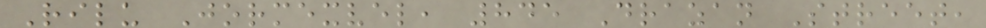Rilu Jormexvel, 845 Drazan Street,
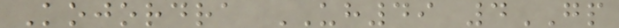Kojordra UH49 4GP
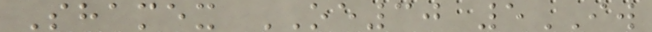Shamex OE30 5IW
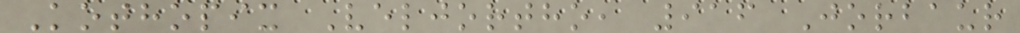Kothopix Veljortho, 916 Jorbaur
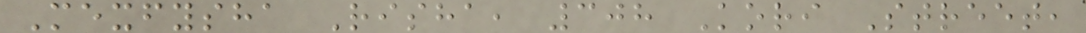Mexfysha Risha, 308 Kori Street,
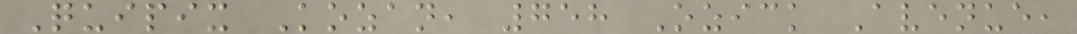Quipix Kozan, 758 Ozick Avenue,
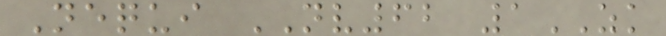Nequi NV62 1ZK
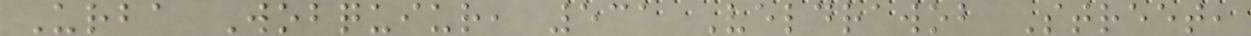Urba Wobquiur, 531 Veldrawob Street,
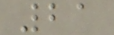21
